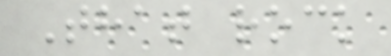That rock
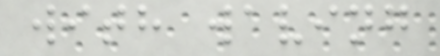with waving
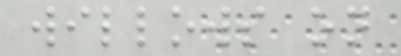willows on
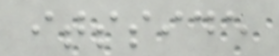itsside
